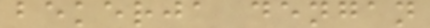bekerja dengan
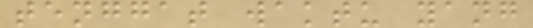tenggat waktu yang
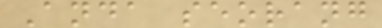Anda seorang
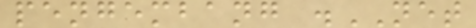pengembang .NET
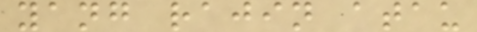yang rajin atau
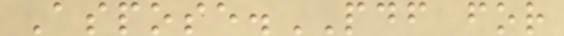Aspose.PDF for
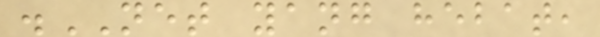.NET yang hebat,
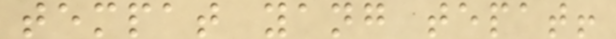tempat yang tepat!
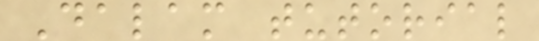Dalam tutorial
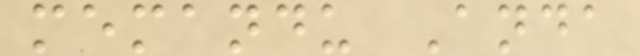memandu Anda
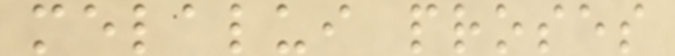melalui proses
